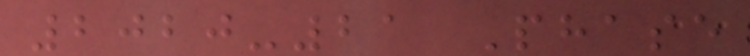2020-21 Phase
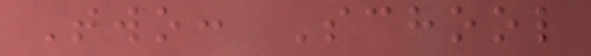Two: School
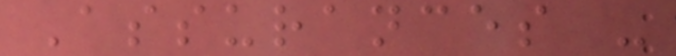Assurances -
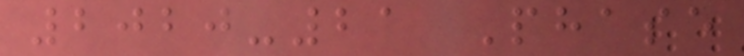2020-21 Phase
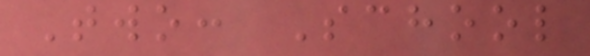Two: School
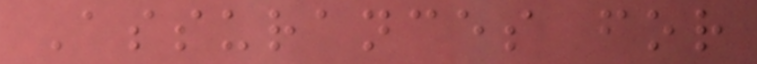Assurances for
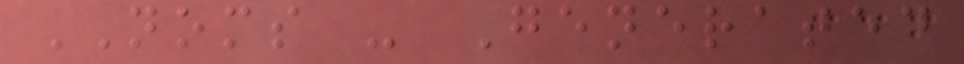NOMS - Generated
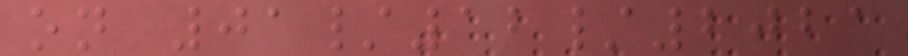on 01/12/2021
